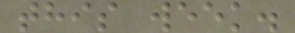this week.
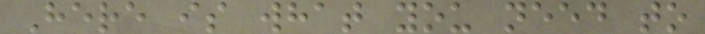Here is what you need to
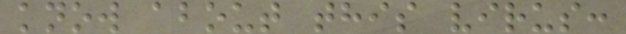know about this virus:
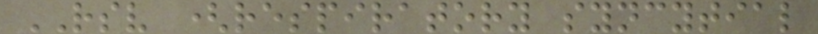RSV (respiratory syncytial
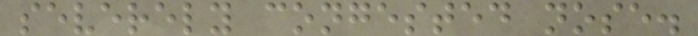severely congested nose.
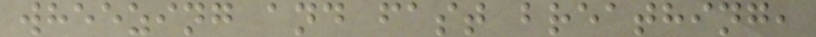wheezing and fast breathing,
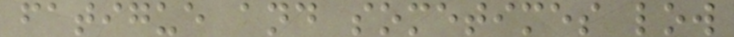fatigue and sometimes low
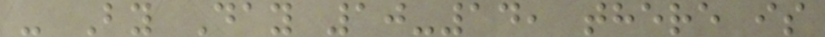- By Day 10-14, there is
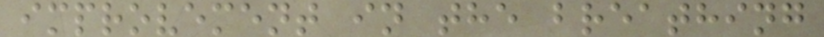improvement in the breathing
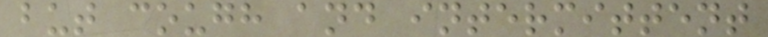but cough and intermittent
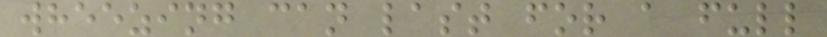wheezing can last for a full
